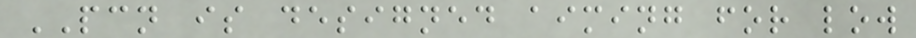PCN is designed aiming for low
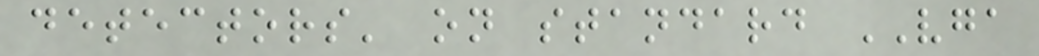detectors' on standard VGA
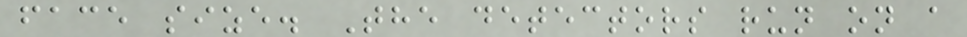face size. The detectors run on a
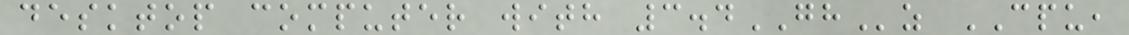desktop computer with 3.4GHz CPU,
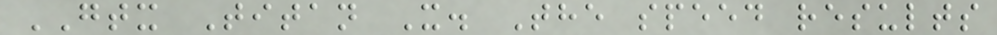GTX Titan X. The speed results
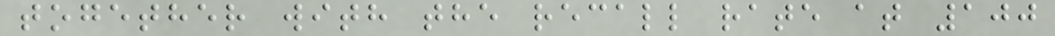together with the recall rate at 100
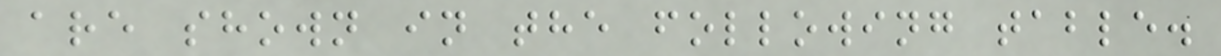are shown in the following table.
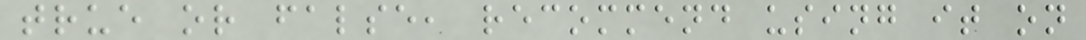true or false, recommend using it on
